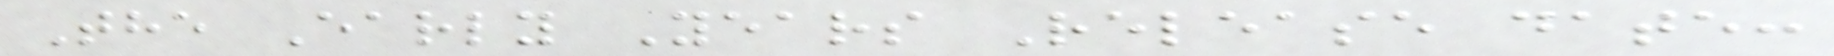The Early Years Release date:
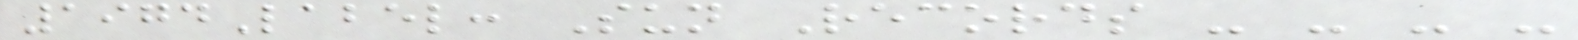1974Label: Sun Records - - - -
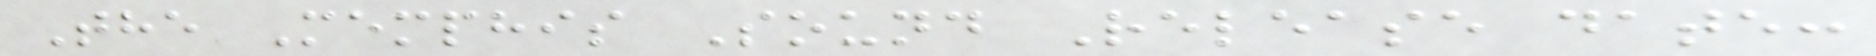The Memphis Sound Release date:
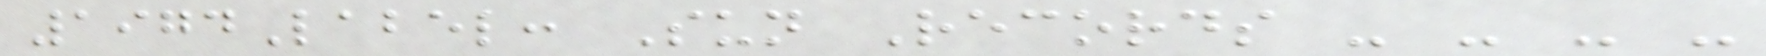1974Label: Sun Records - - - -
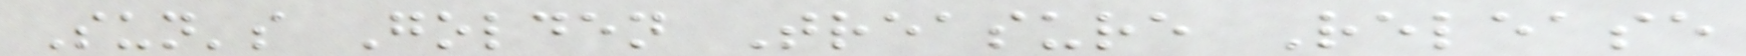Sun's Golden Treasure Release
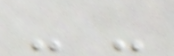- -
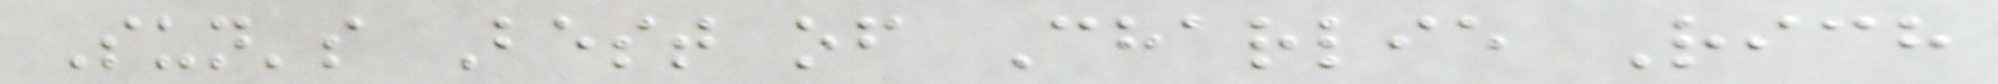Sun's Best of Charlie Rich
